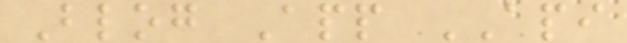Blog App API
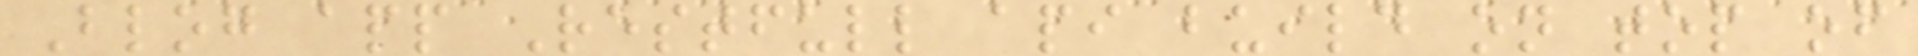Blog app Restfull api build on top of
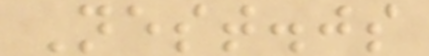Nest.js
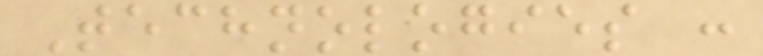Technologies :
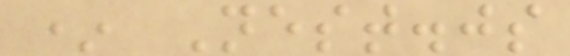* Nest.js
